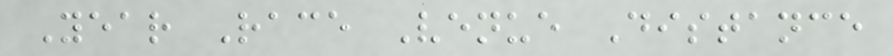Year Race Venue Distance
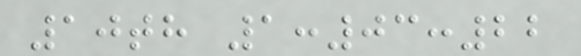10th 1:03:22
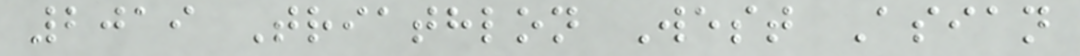2019 Triathlon West Asian
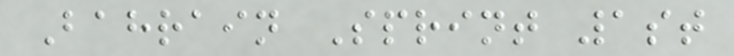Bahrain Sprint 1st
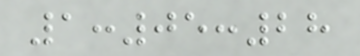1:05:28
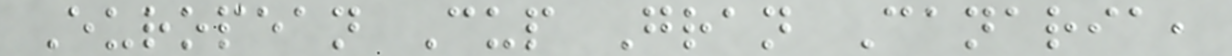European Cup Gran Canaria,
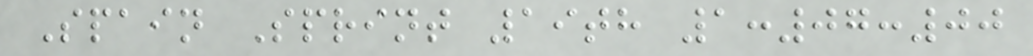Spain Sprint 19th 1:07:00
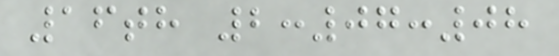16th 2:07:08
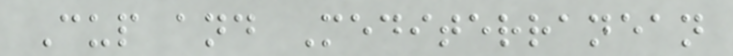Cup and Mediterranean
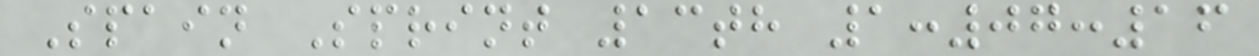Spain Sprint 13th 1:07:16
